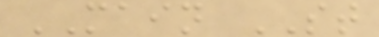MAIN ST
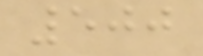500
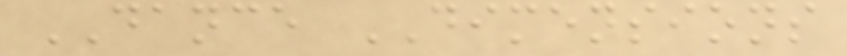DANCE DIMENSIONS
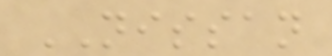NISSAN
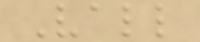Vall
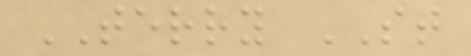TERRY ST
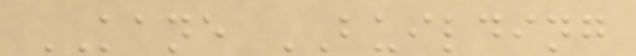KANE BUILDING
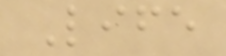Life
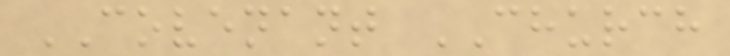COVENANT CHURCH
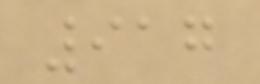917
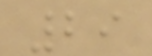29
